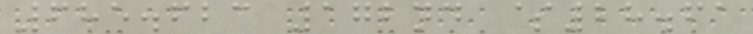685.623 172nd $28.61
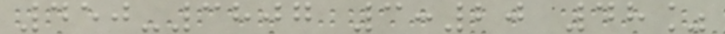450-3807 3:20 48%
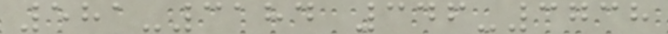581-3184 346-3738
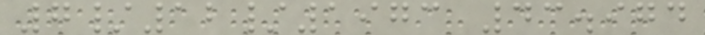7/12/1973 43.974
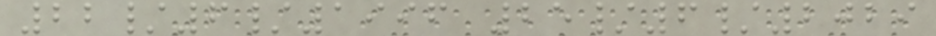22/6/1996 25/6/2029
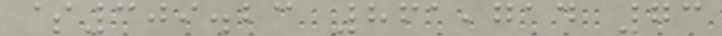$309.23 861,714 73
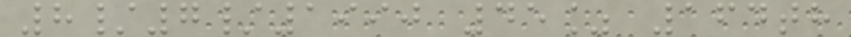8/7/1990 45% 164th
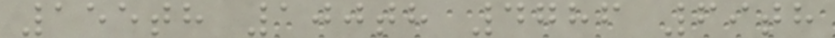155th 100th 4786 69th
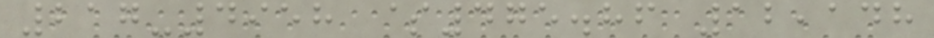217-4958 $475.86 12,148
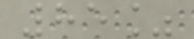85%
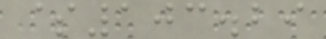$103.29
